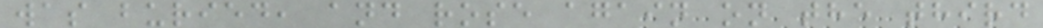was buried, and rose again on the third
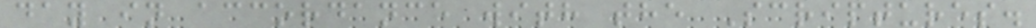day in accordance with the Scriptures.
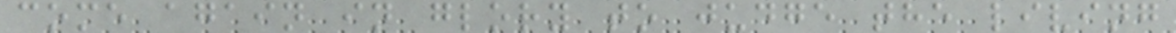come again in glory to judge the living
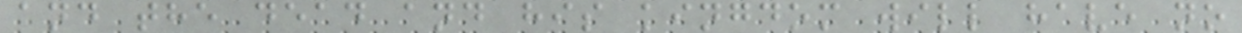and the dead and his kingdom will have no
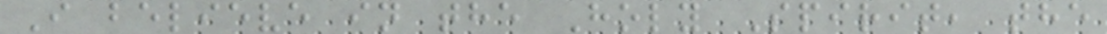I believe in the Holy Spirit, the
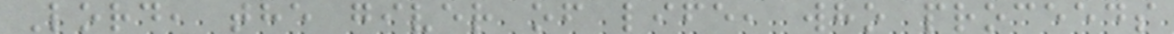Lord, the giver of life, who proceeds
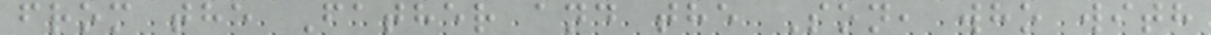from the Father and the Son, who with
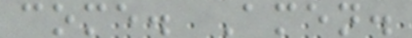come. Amen.
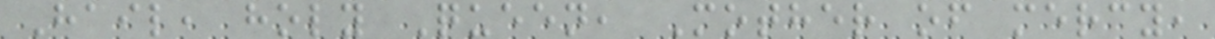Hail, holy Queen, Mother of mercy,
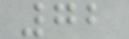72
